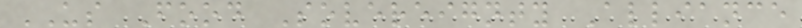US Food Sovereignty Alliance
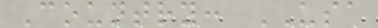Country: USA
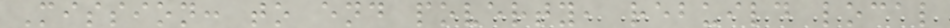Mission: to end poverty, rebuild local
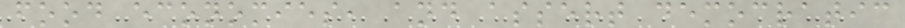food economies, and assert democratic
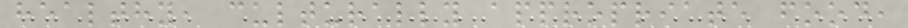healthy, culturally appropriate food,
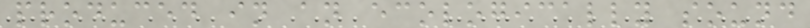produced in an ecologically sound
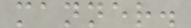manner.
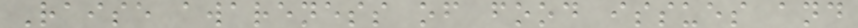Raise awareness of food issues and
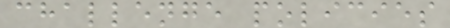challenge policies
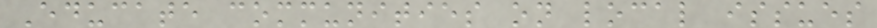Educate communities on local issues
